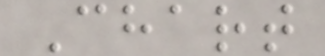Chart
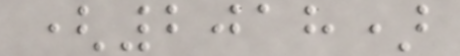(2018)
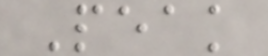Peak
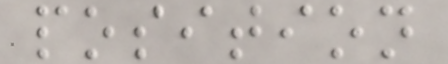position
